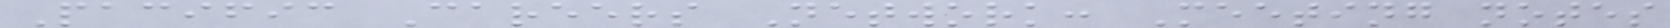Pacific Careers Network: Meeting notes
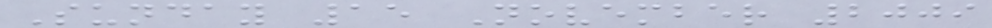Sunday 15 November 2009
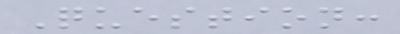Question:
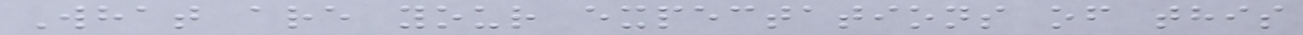What are your expectations of this
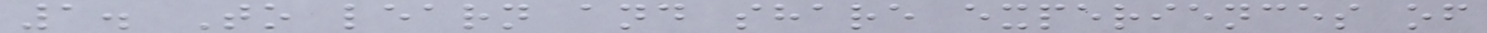1. To learn and share experiences of
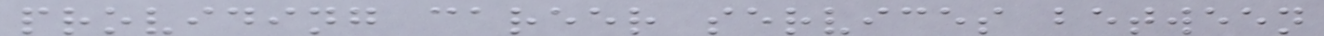providing career services between
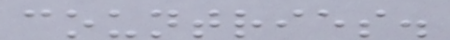countries.
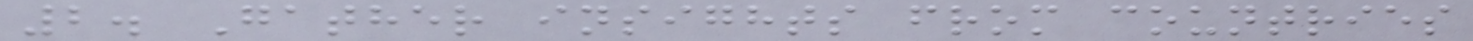2. Gather insights from countries
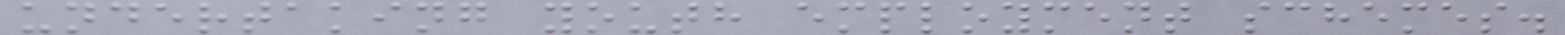undertaking youth employment schemes.
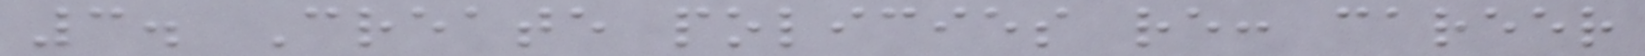3. Create policies re: career
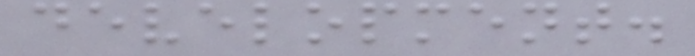development.
